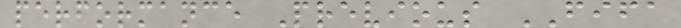performance Previous FIFA
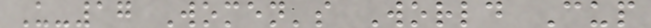U-17 Women's World Cup
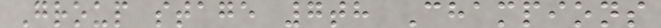Group stage 7th Champions
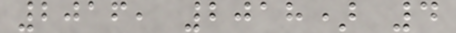2016, 2018) 4
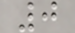0
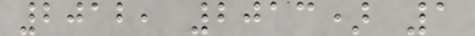2012, 2013) 1
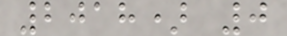2018) 0
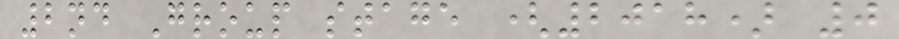2nd Group stage (2018) 0
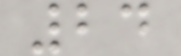24
